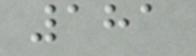181
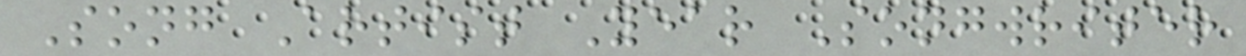Song Artist Year Songwriter
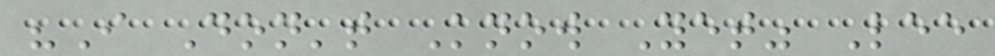"I Don't Know Yet" Lee
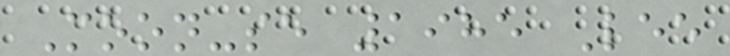Moon-se 1985 Lee
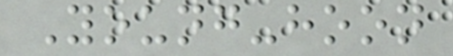Young-hoon
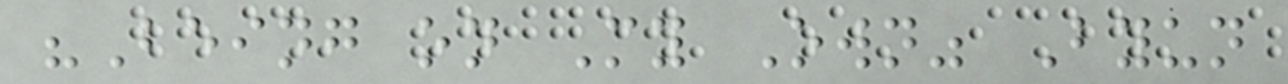"Being on My Own" Byun
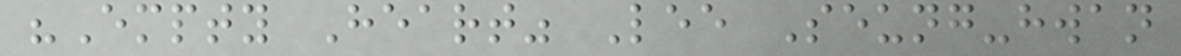"Empty Heart" Lee Seung-hwan
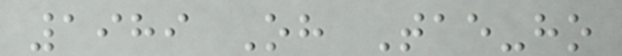1989 Oh Tae-ho
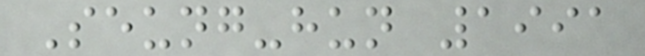Seung-hun 1991
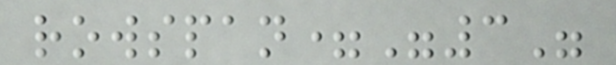rowspan="3"
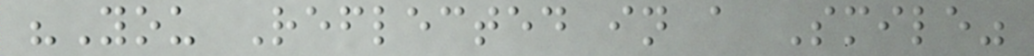"You Reflected in a Smile"
